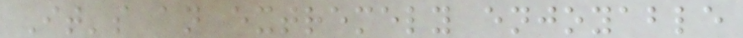It's an extremely enjoyable
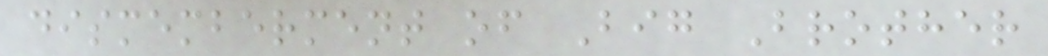dismemberment of Big Brother
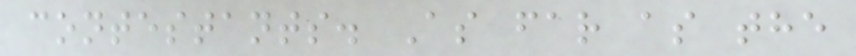contestants. As far as the
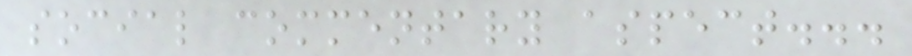social commentary aspect...
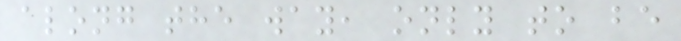along the way, only to be
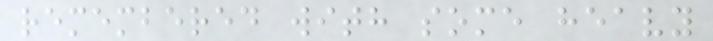remembered with some heavy
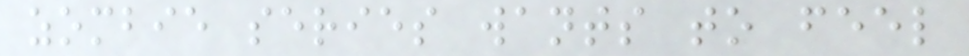zombie series wants to feel
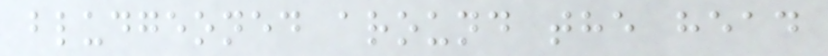bludgeoned around the head
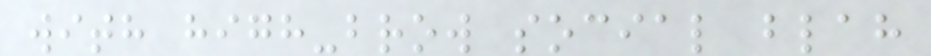with high-brow social blah
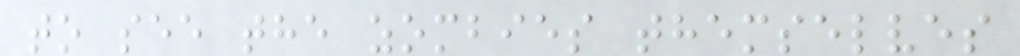to see the zombies themselves
